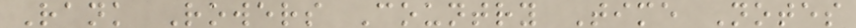Rank Rowers Country Time Notes
